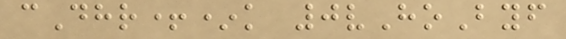cDhr+*k 0vHoByf
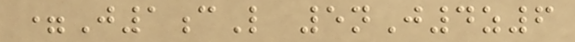=J1cL 5nJ4z6
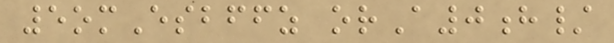5omEsbffz orA0h/
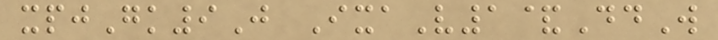xpjGk9J IxaV1&DdW
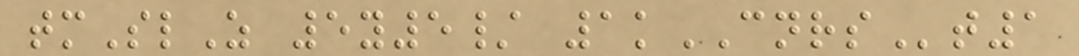tmSlZ 5y5/ 1kCNRSt1
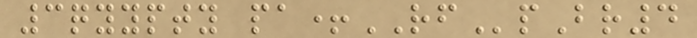3qyypty pa+RFpBr4
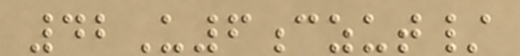42U6czut/
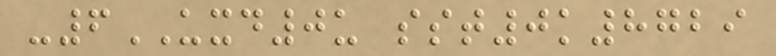-6UXD0u sst0k8729
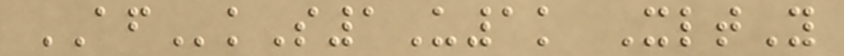AFkS1U1k XltY
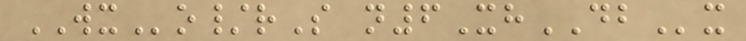WXo/rS n6XhDBx
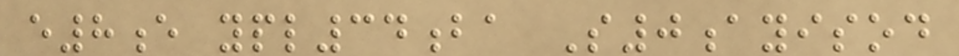e8e ypl34ba S0ayisod
